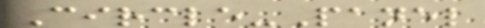Circle-Panel
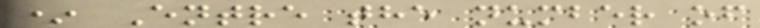* Entre the number of
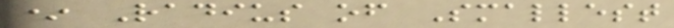* Radius of Smallest
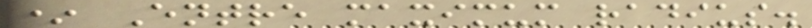* Entre maximum radius.
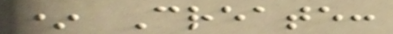* Create:
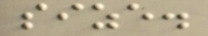size.
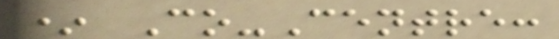* Co-Centre:
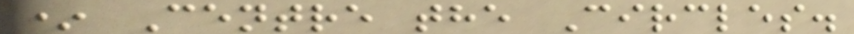* Centre the Circles.
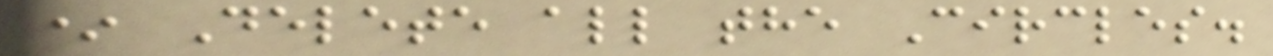* Delete all the Circles.
